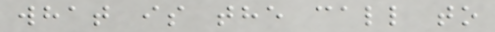what is the call to
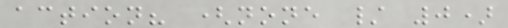action? (none / 0)
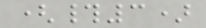(#3)
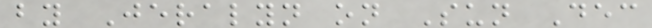by Jeralyn on Sun Dec
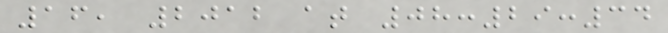16, 2012 at 08:29:34
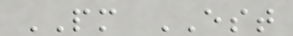PM EST
